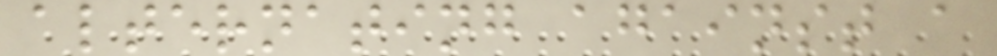alternating against a
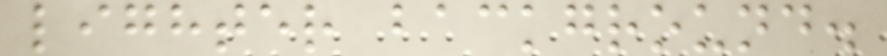lighter background.
